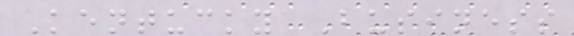Kentucky Business
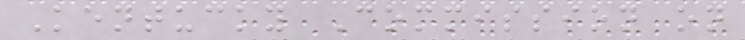Kentucky Commission on
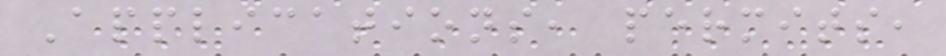Applications, permits,
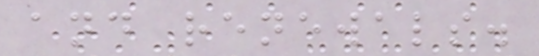and renewals.
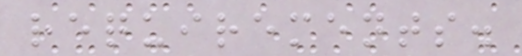requirements.
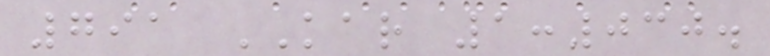791 KAR 1:030.
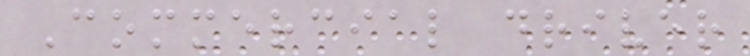Commercial driver
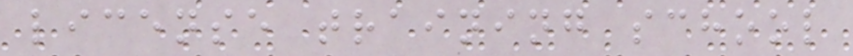license training school
